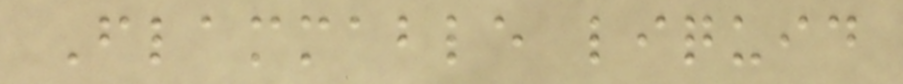Flammable liquid
